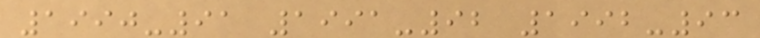1990-91 1991-92 1992-93
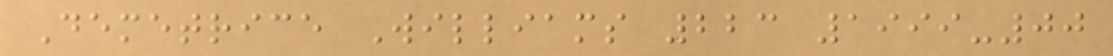Demetrice Williams 223 1999-00
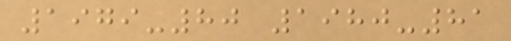1979-80 1980-81
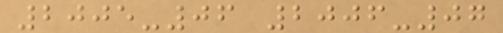2005-06 2006-07
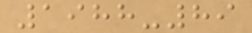1988-89
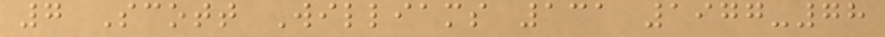7 Scott Williams 131 1977-78
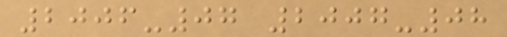2006-07 2007-08
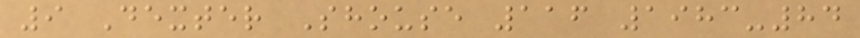9 Dexter Shouse 116 1983-84
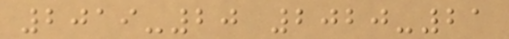2019-20 2020-21
